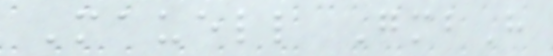Mauell GmbH
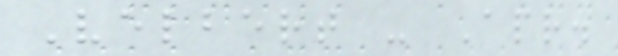Velbert - Apr.
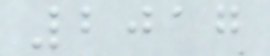2017
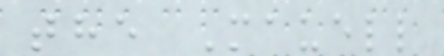the Mauell
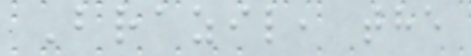Brazil, the
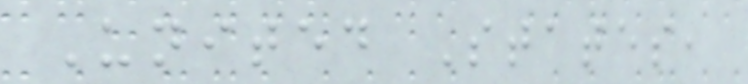United States,
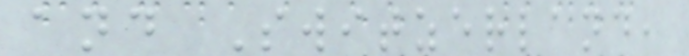and Switzerland,
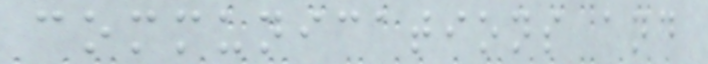communications and
